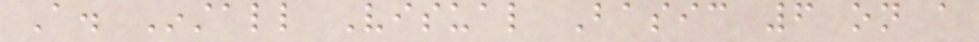A. Install Visual Basic 6 on a
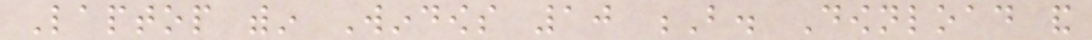Laptop within Windows 10 B. Download and
